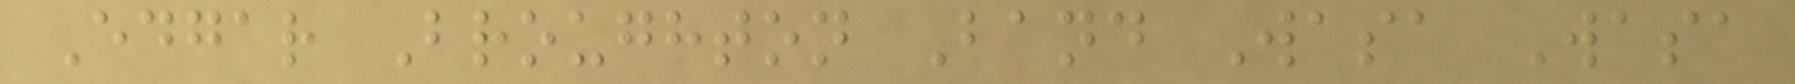Edgar Broughton Band Wasa Wasa
